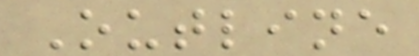Outline
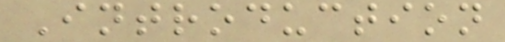Introduction
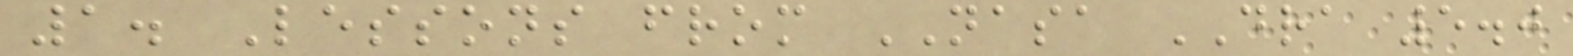1. Lessons from NASA DRA 5.0
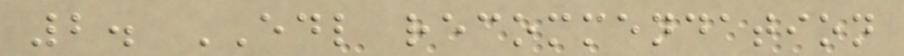2. EDL recommendation
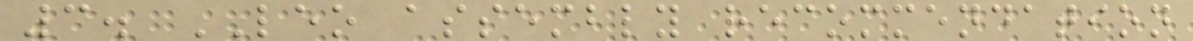3. LEO assembly recommendation
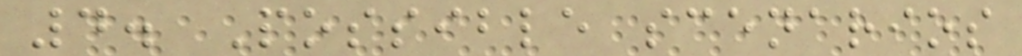4. Possible scenarios
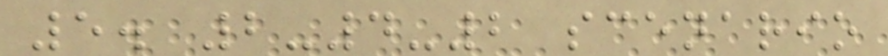5. 2-4-2 scenario
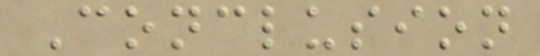Conclusion
